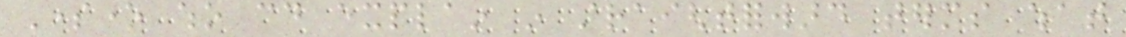Someone who could explain in straightforward terms what
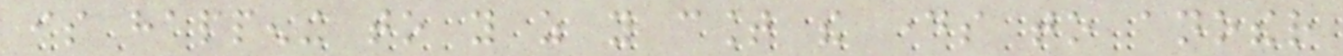is happening to you as you count the days to another
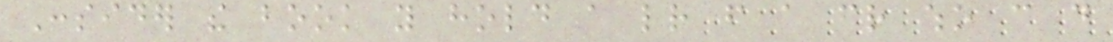Consider the book you hold a letter from a friend who can do
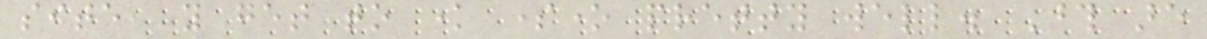site, you get to know someone pretty well. Those are
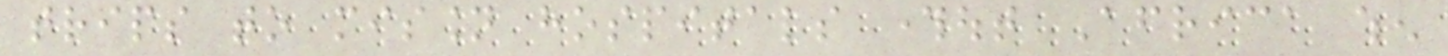trips to mission hospitals throughout Africa when
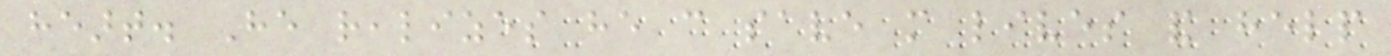heart. He realizes he can save more lives and help
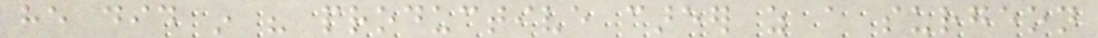he did in his productive career as a surgeon
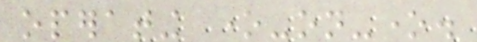operating one-on-one.
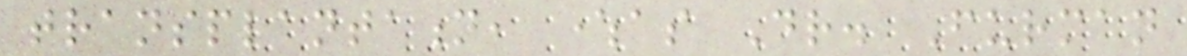transplantation, whereas Dr. Furman
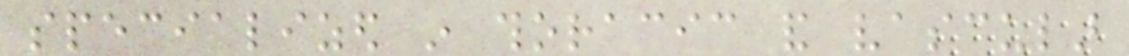specialized in thoracic and vascular
